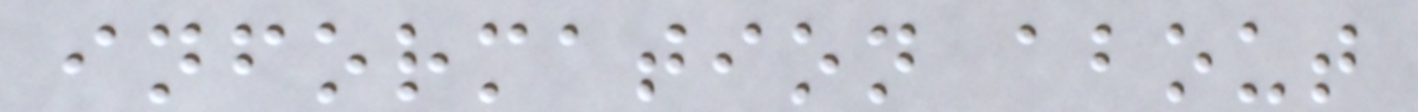information about
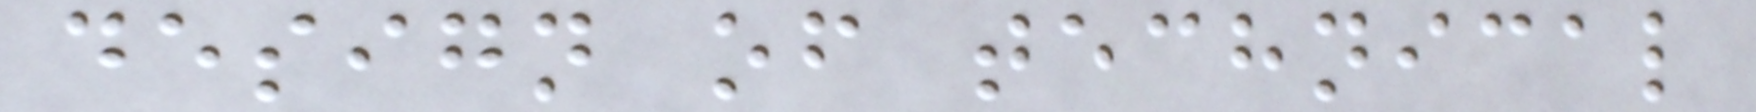design of technical
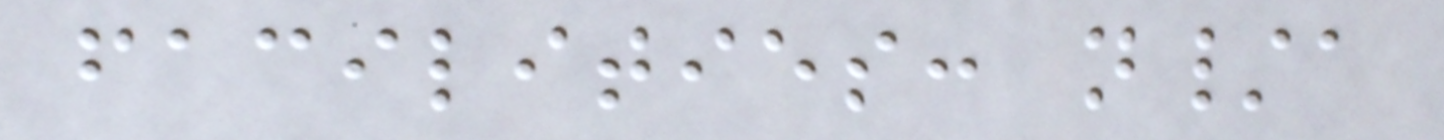facilities: n/a
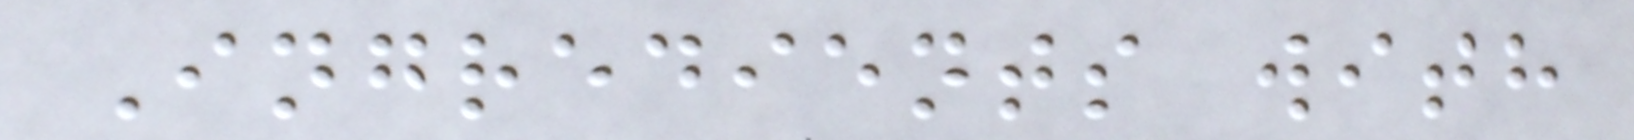Ingredients with
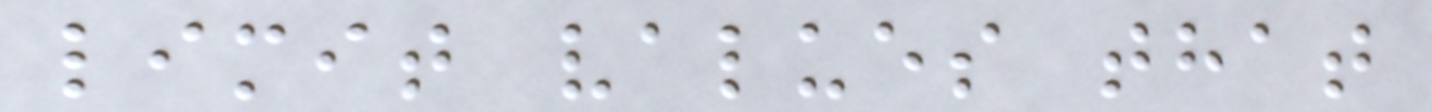limit values that
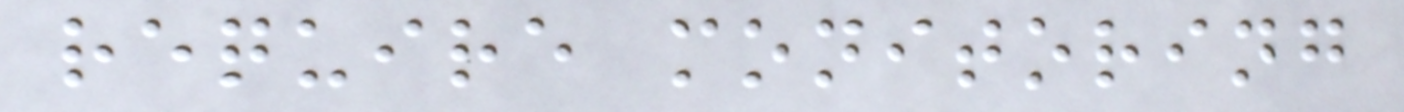require monitoring
